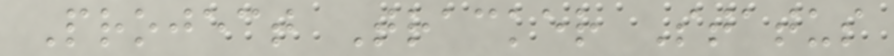Project Tracker Status
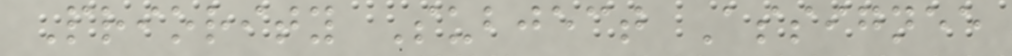Priority Subject Assignee
